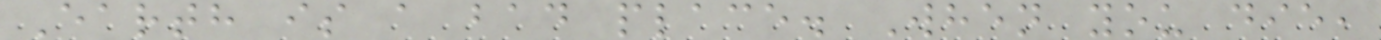Earth is a bad place. When you die,
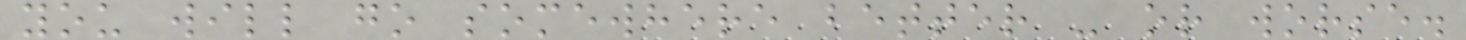you will go somewhere better - or worse.
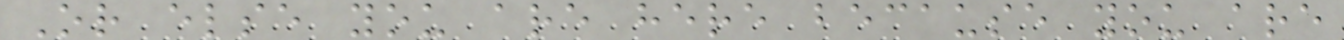Or else you are here because you are
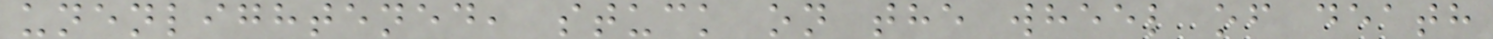unenlightened, stuck on the wheel of death
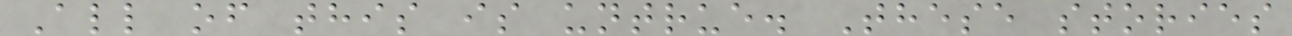All of this is untrue. These stories
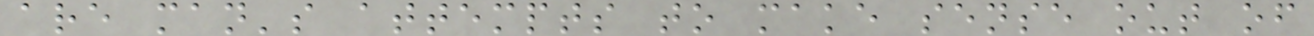are man's attempts to make sense out of
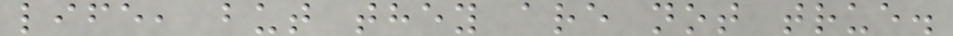life, but they are not true.
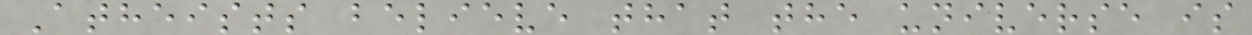Atheists believe that the universe is
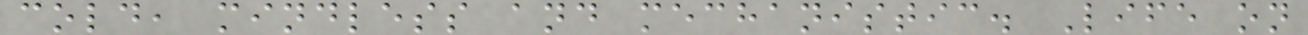cold, mindless and mechanistic. Life on
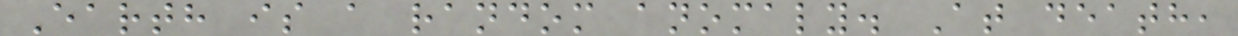Earth is a random anomaly. At death,
